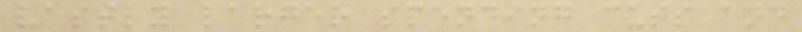vastly larger spending cuts and
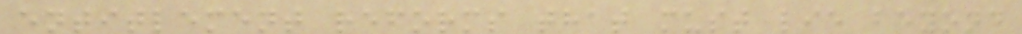entitlement reforms that must lie beyond
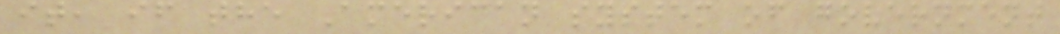it, if the American system of government
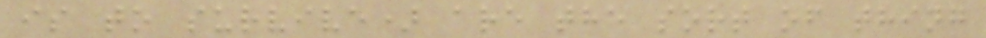is to survive) are the sort of thing
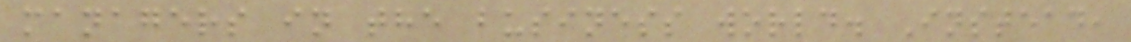managers in the business world. Instead,
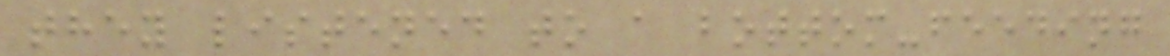they listened to a bottom-feeding
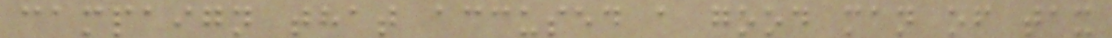campaign that accused a good man of tax
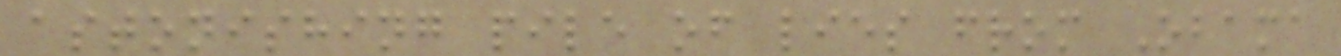astonishing pile of lies from Obama
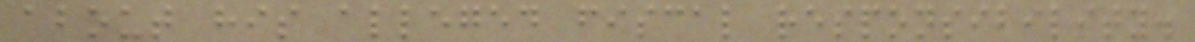about his alleged fiscal responsibility.
